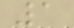1
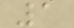1
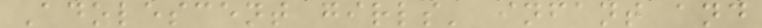Adolescent girls' infant and
